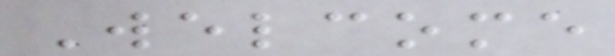Welcome
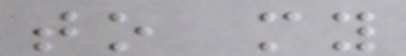to my
